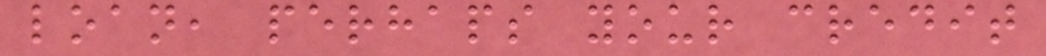loan, perhaps your credit
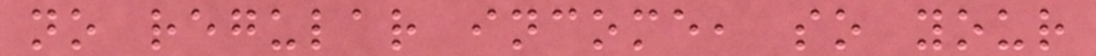no regular income, so your
